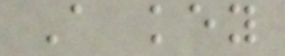A key
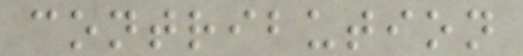contribution
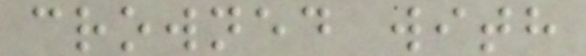crowned with
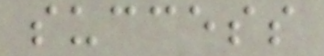success
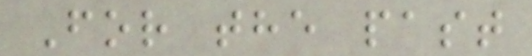For the past
